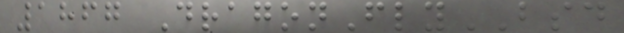1867 DragonFlyBSD
